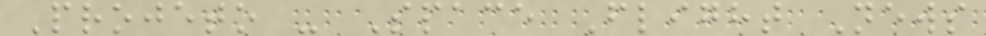Projeto - Space Flight News
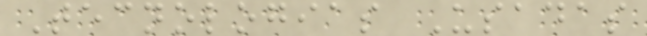Tecnologias Usadas
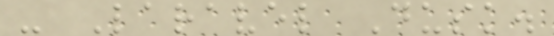- Laravel Dusk.
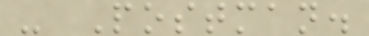- Postman.
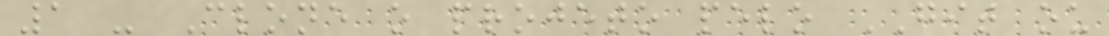1 - Clone o projeto pelo GIT ou
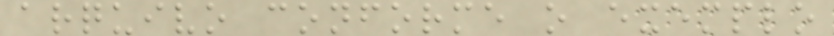arquivo conforme o exemplo
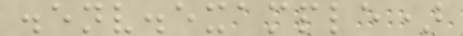.env.example)
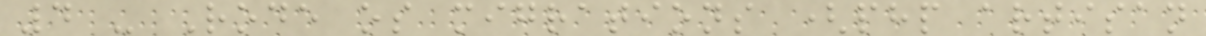4 - Rode os migrations (php artisan
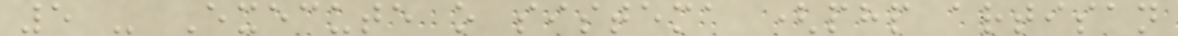5 - Execute o sistema (php artisan
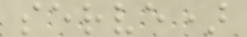serve)
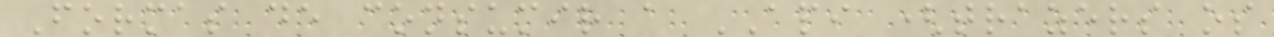Formas de consumir a API (trazers os
